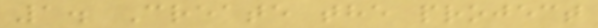1. Create the project
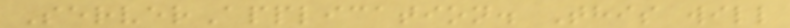ServerApplication. This will
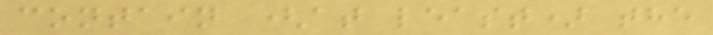contain (at least) the
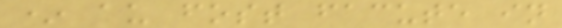* au fost facute in
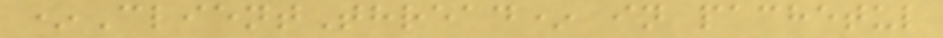*ClientThread* in pachetul
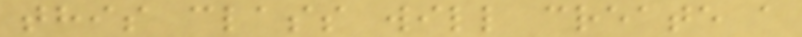this class will create a
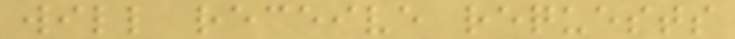will receive requests
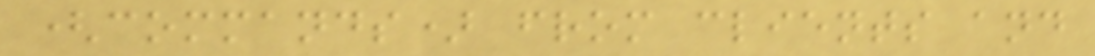(commands) from clients and
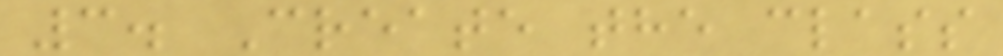3. Create the class
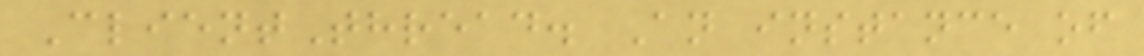ClientThread. An instance of
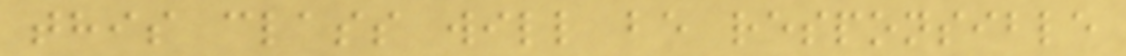this class will be responsible
